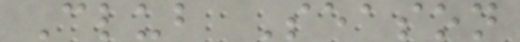Club Season
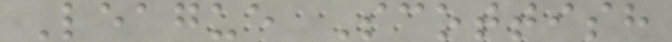League Scottish
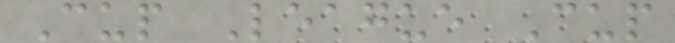Cup League Cup
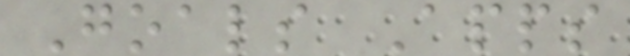Goals Apps
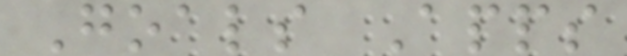Goals Apps
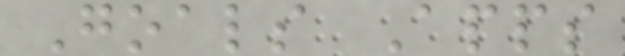Goals Apps
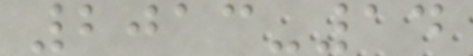2013-14
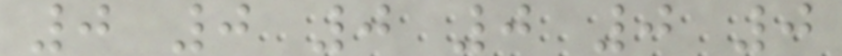0 0 0 0 0 0
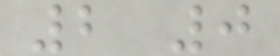2 0
